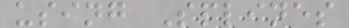using Splines
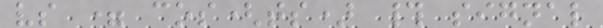vs = cos(ts) # signal
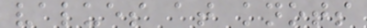values at knots
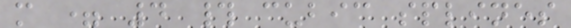m = 4 # cubic splines
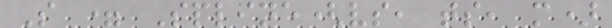S = Spline(vs, ts, m)
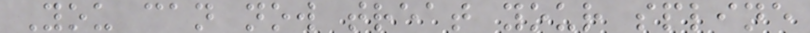You can now treat your spline
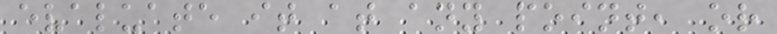evaluate it at any point, or
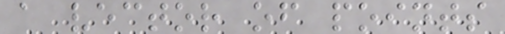a vector of points
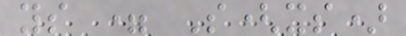ys = S(xs)
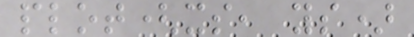plot(xs, ys)
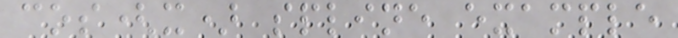cos(x) spline example
